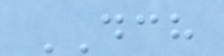DCH
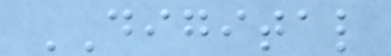DIGITAL
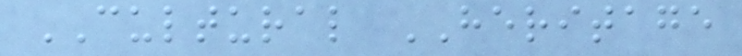CULTURAL HERITAGE
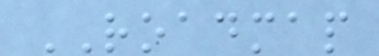ROADMAP
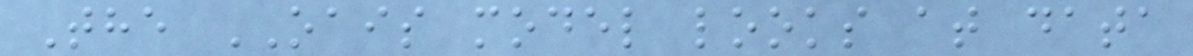The OAIS model looks at data
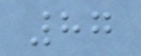87
